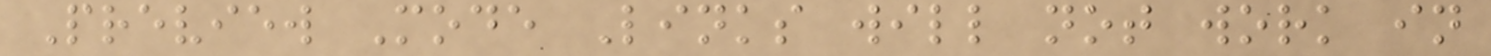Preview Mode Links will not work in
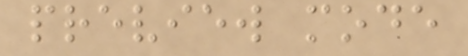preview mode
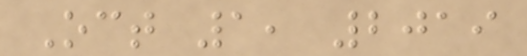Oct 1, 2019
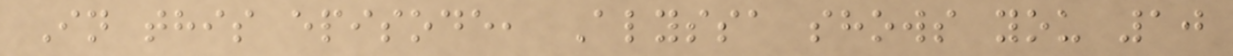In this episode, Alyssa shows you 10
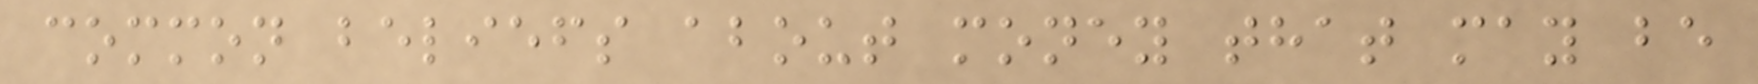common beliefs about money that may be
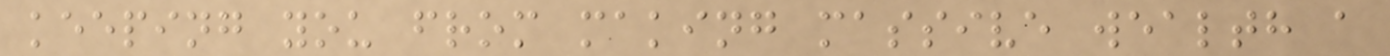keeping you from making massive wealth a
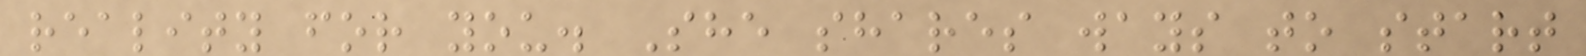reality for you. She shares ways to start
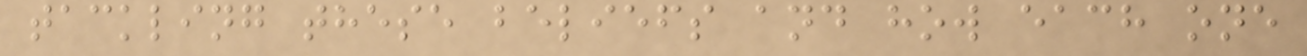tackling these beliefs and how each one
